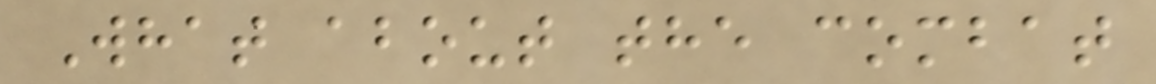What about the combat
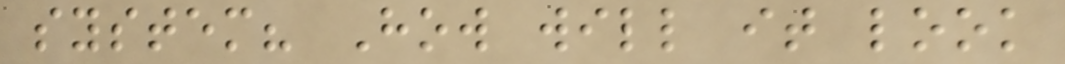system? How will it look
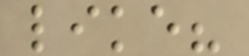like?
